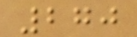270
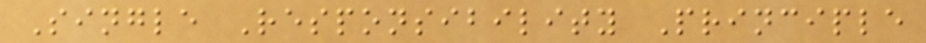Single Responsibility Principle
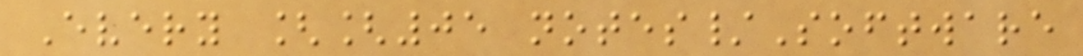Every [[05 notes/Software
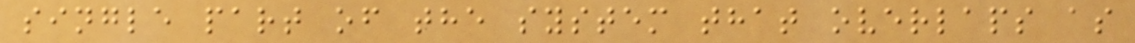single part of the system that overlaps as
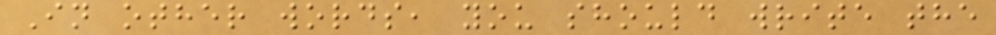In other words, you should write the
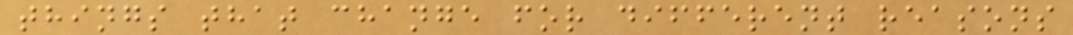things that change for different reasons
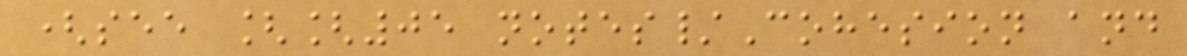(see [[05 notes/Cohesion and
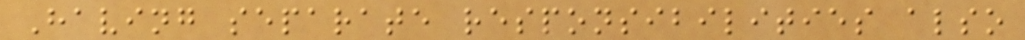Having separate responsibilities also
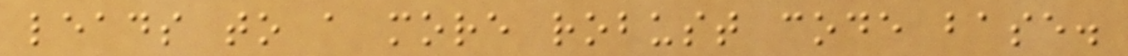leads to a more robust code base.
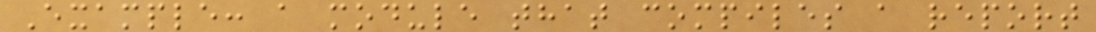Example: a module that compiles a report
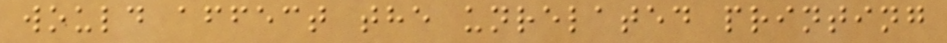would affect the unrelated printing
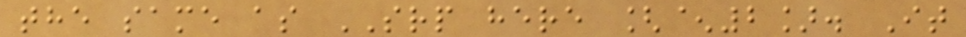the same as SRP here [^2]. It
